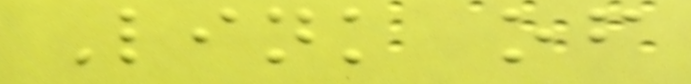Link of
